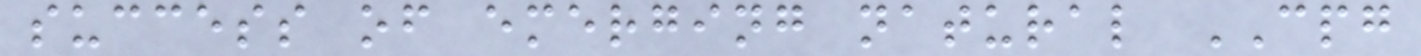success of emerging natural CPG
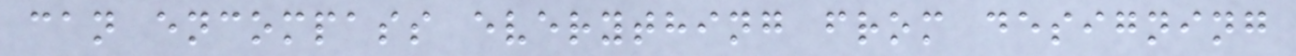can encompass everything from designing
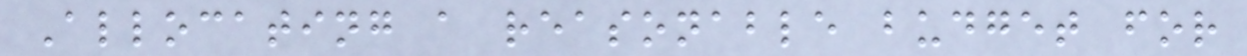Allocating a reasonable budget for
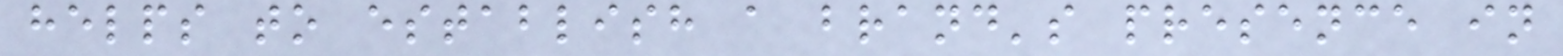helps to establish a brand's presence in
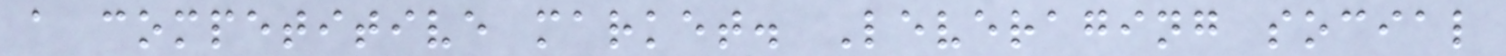a competitive market. Leveraging social
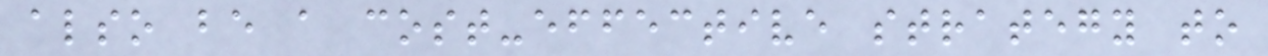also be a cost-effective strategy to
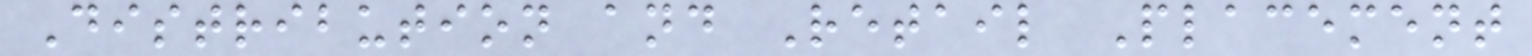Distribution and Retail Placement
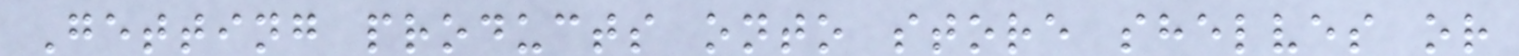Getting products onto store shelves or
